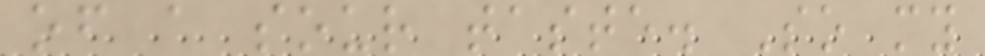of a sour taste. So my
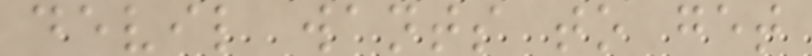devil wants to get
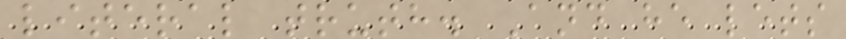literal truth. And he lets
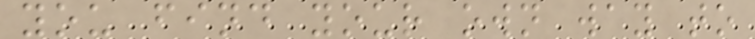you find your own way to
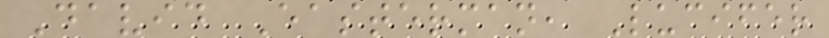David Easterman, Lucifer
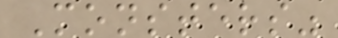Monsters"
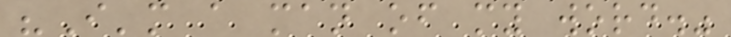"I'm a man of my word."
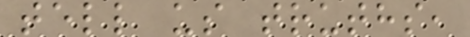tell us truths,
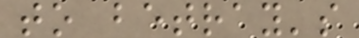to betray's
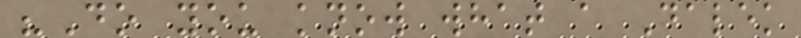"Do you know what a Dalek
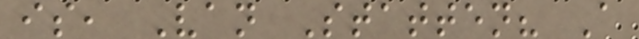is, Van Statten? A
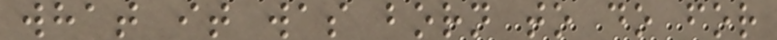what it was born to do for
